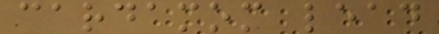cardamom lead
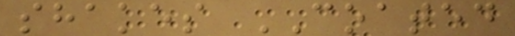shakes COATED
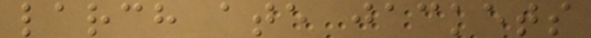larch ate jackets
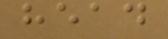head
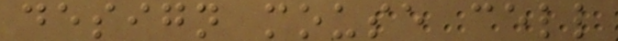design mouse cell
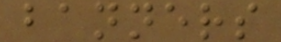banners
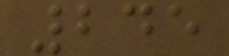245
